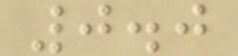0.0
